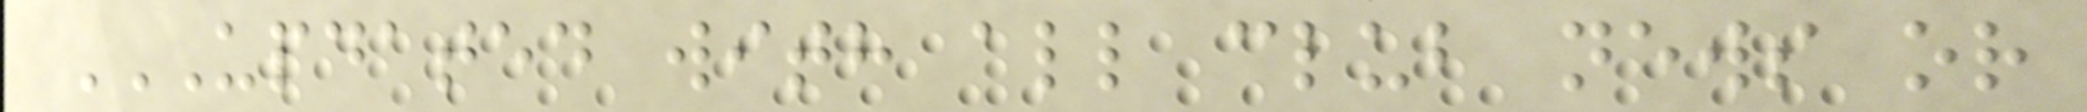UPDATED WITH ALL CLUB NEWS OR
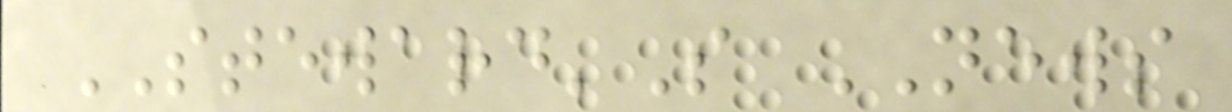STEWARD'S NEWS
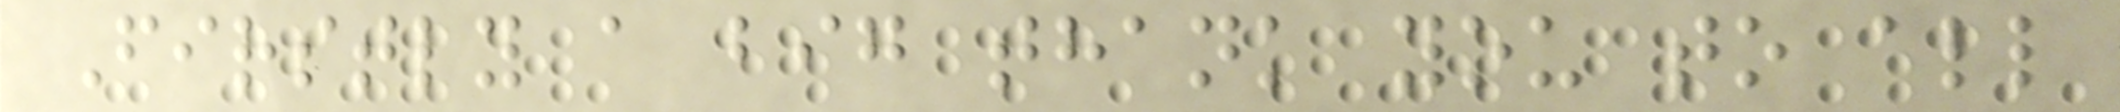Firstly a big thank you to all
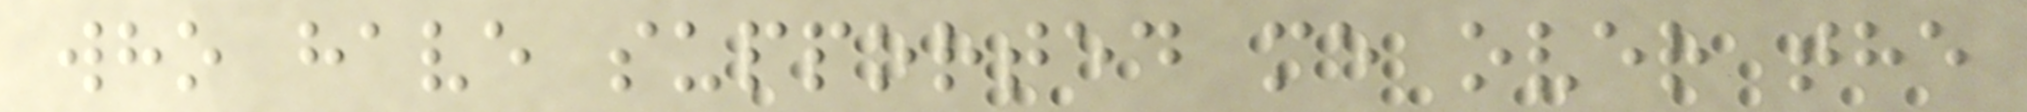who have supported me over the
